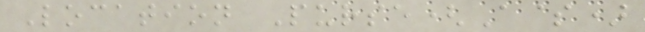Location Purse(A$)
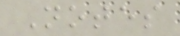Notes
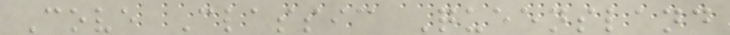Cove Classic Queensland
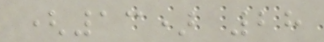(13) 28
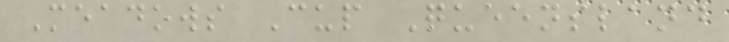Meadows Cup Queensland
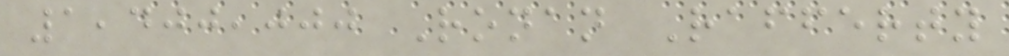1,400,000 Ronan Rafferty
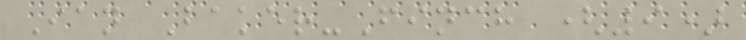Ian Baker-Finch (9)
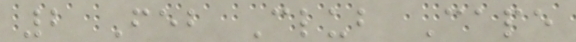2 Feb Club Cape
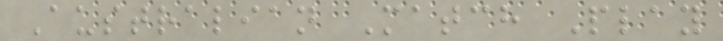Australian Match Play
